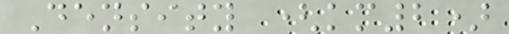Density (km2)
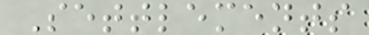Settlements
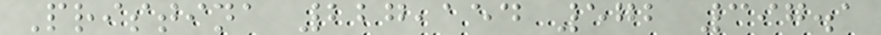Pristina 227,154 572 397.1
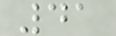41
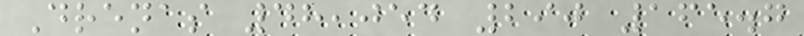Drenas 48,054 290 165.7
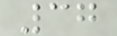37
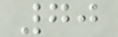70
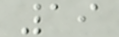19
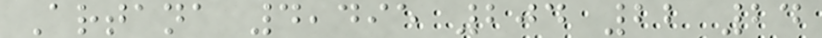Artana 4,495 204 22 24
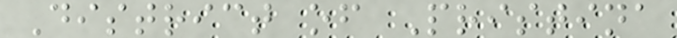District of Pristina
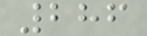286
